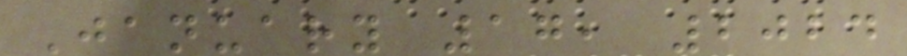January 17, 2024
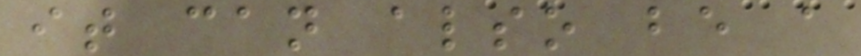it can also be a
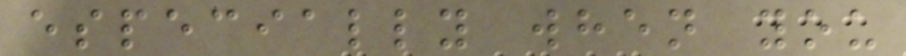especially when you
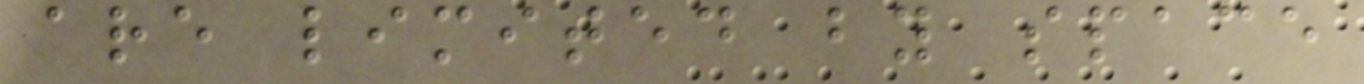are limited by space
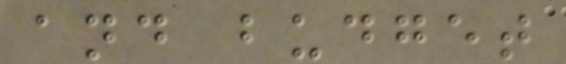and budget
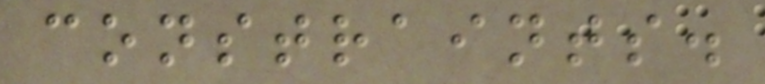constraints.
